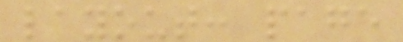layout: page
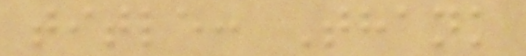title: Thank
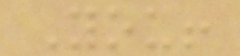You!
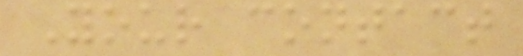Your contact
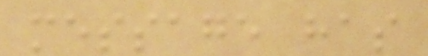message has
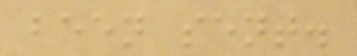been sent.
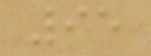95
